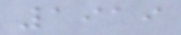1919
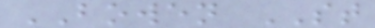BOWEN ST
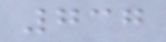737
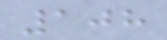108
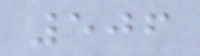506
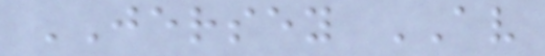JERSEY AV
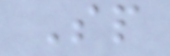Sp
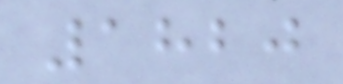1820
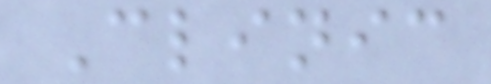Clinic
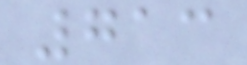713
